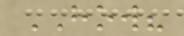HOW?
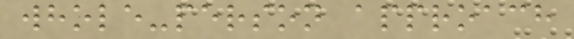whole-person approach
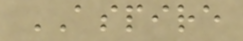ASPIRE
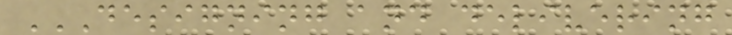DESIGNING AND DELIVERING
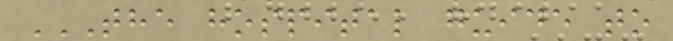THE HOSPITAL GUIDE TO
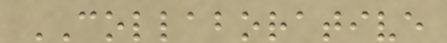COLLABORATIVE
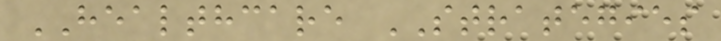HEALTHCARE STRATEGIES
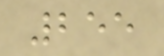255
